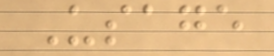Usage
